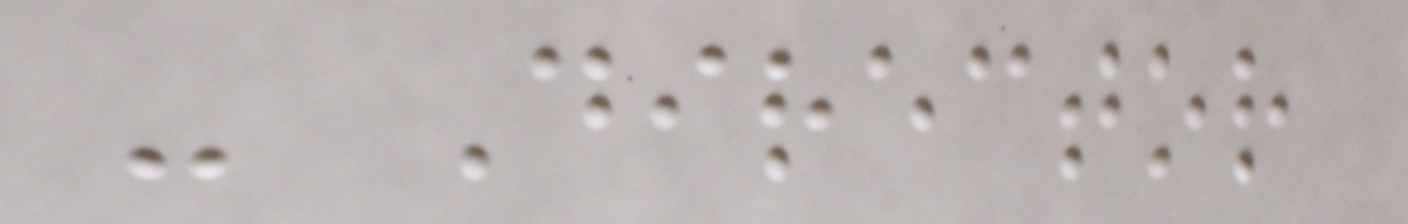- Director
